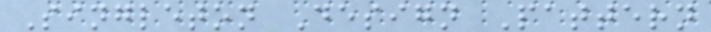Singleton Design Pattern
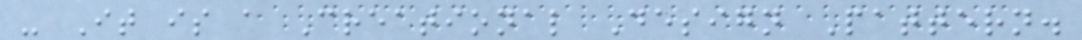- It is a Creational Design Pattern.
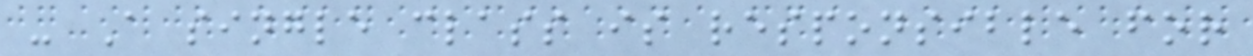- A single class is responsible for
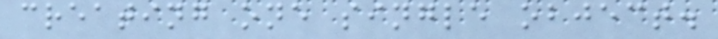creating one single object.
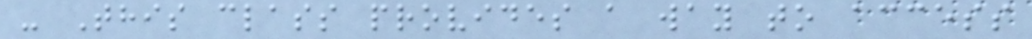- This class provides a way to access
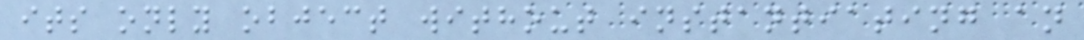its only object without instantiating an
